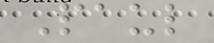Paul
